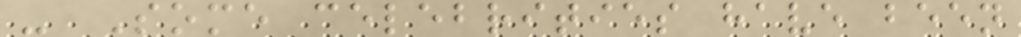- Some celebrities have been
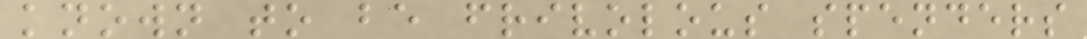known to be frivolous spenders
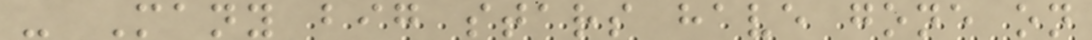- Many big stars have gone on
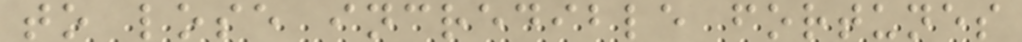to lose incredible fortunes
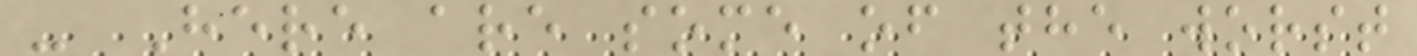- Here are some of the worst
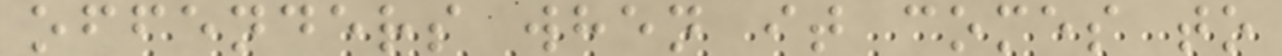offenders when it comes to
